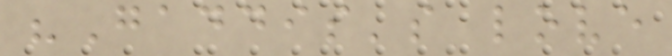"Gaddis's love
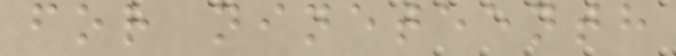for nineteenth
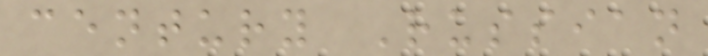century Russian
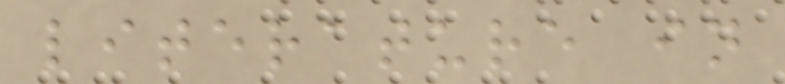literature in
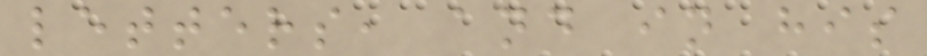letters, and in his
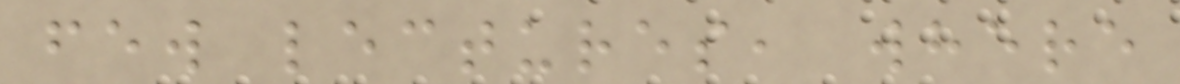few lectures, where
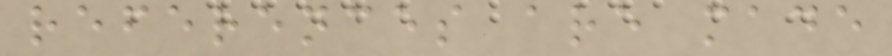references are made
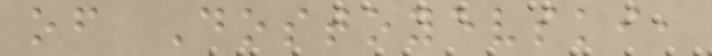of Dostoyevski,
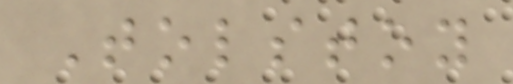Tolstoy
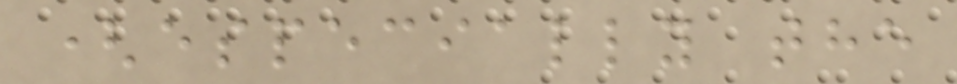(especially the
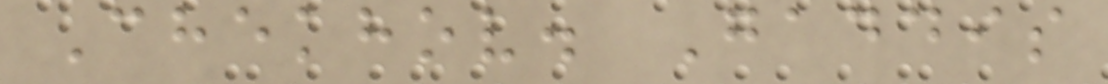Chekhov. Gaddis
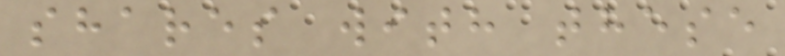shares with these
